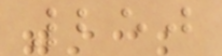250
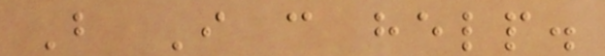But I can help.
